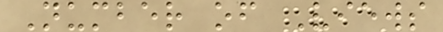Number of Views
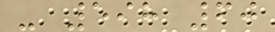- 598 60
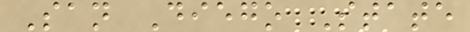San Diego State
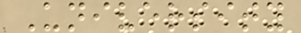University
